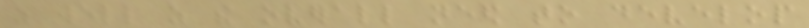as well as the overall need to develop
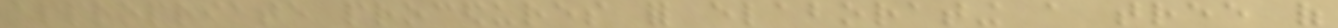appropriate procedures for elaborating a tree of
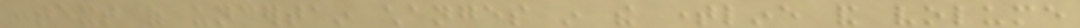context of uncertain changes in the timeline and volume
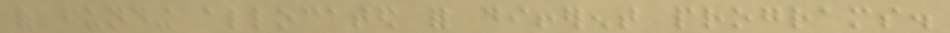of funding allocated for different programs.
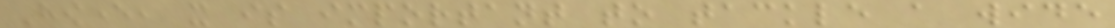However, it is important to tackle a wide
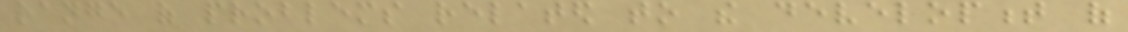range of problems related to the development of
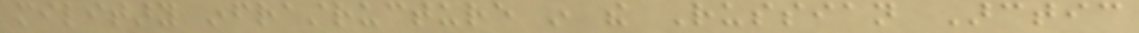military infrastructure in the Russian Arctic
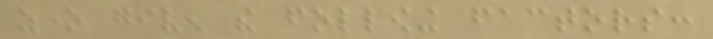zone given the following factors:
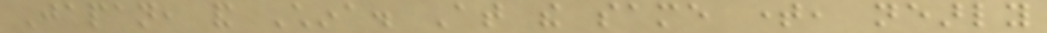Japan, and China. At the same time, nearly
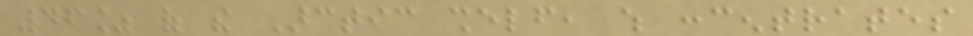46% of the Arctic shelf, which concentrates
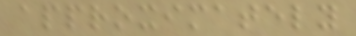approximately
